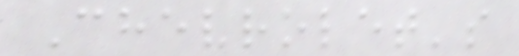Chevrolet's
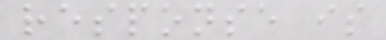response is
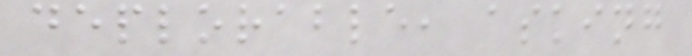deplorable, asking
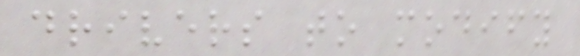drivers to modify
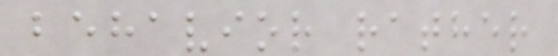behavior rather
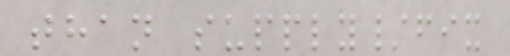than supply/fix
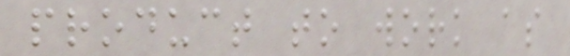product to work as
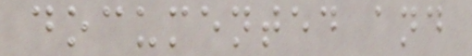documented and
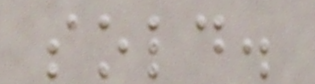sold.
